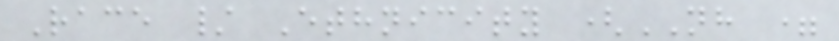Race / Ethnicity (NH =
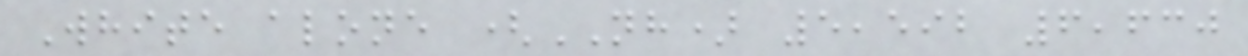White alone (NH) 5,592 6,630
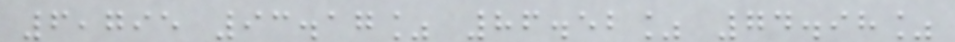6,795 93.17% 86.52% 74.98%
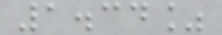1.34%
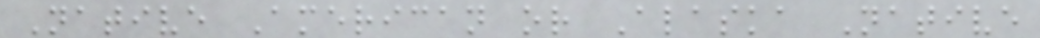Native American or Alaska Native
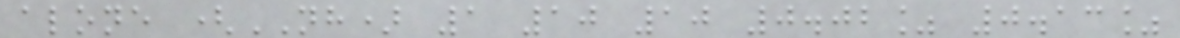alone (NH) 1 10 10 0.02% 0.13%
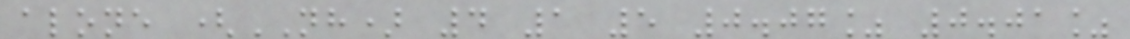alone (NH) 4 1 5 0.07% 0.01%
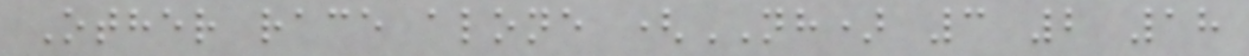Other race alone (NH) 3 2 18
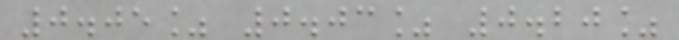0.05% 0.03% 0.20%
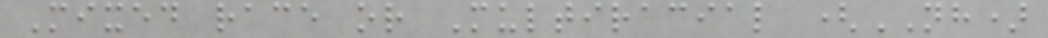Mixed race or Multiracial (NH)
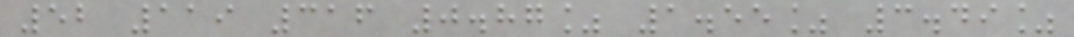52 119 316 0.87% 1.55% 3.49%
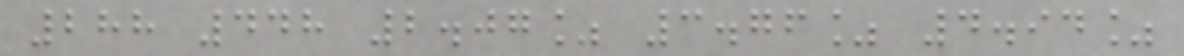288 448 2.07% 3.76% 4.94%
